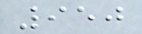950
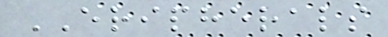ERIPHERALS
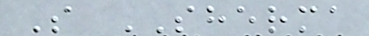S SHERMA
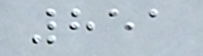851
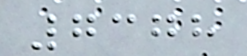7378
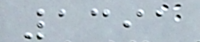1391
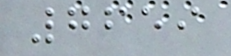7659
